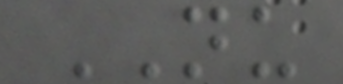NU
